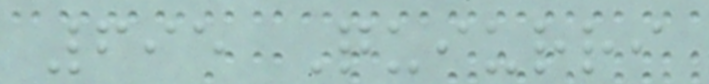695 Quiurri
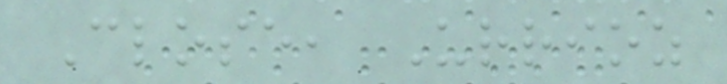Close, Urrioz
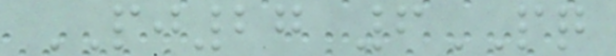PJ27 6PQ
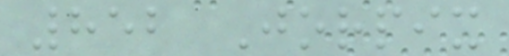852 Jorpix
